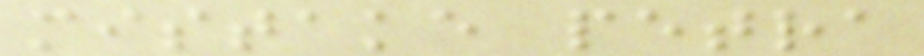mistake petra
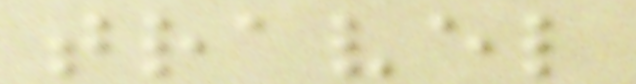travel
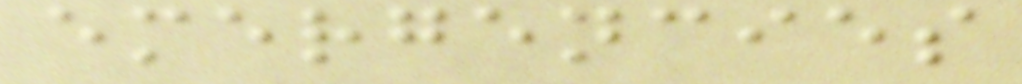emergencies
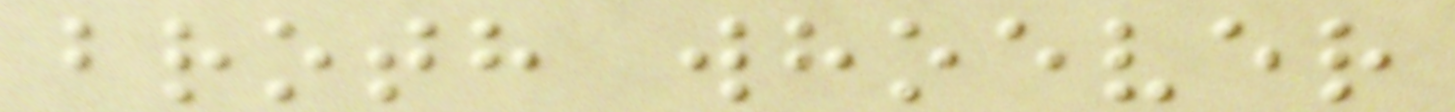broth whoever
